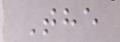The
